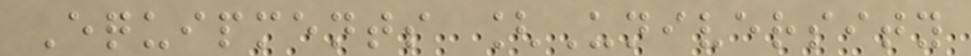Equipments [University
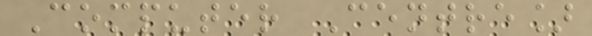Computer Centre]
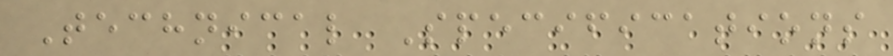Technical Specifications
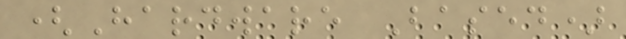(Hardware Based)
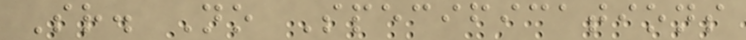Sr. No Specifications
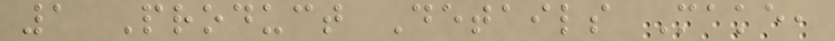1 Product Details Make,
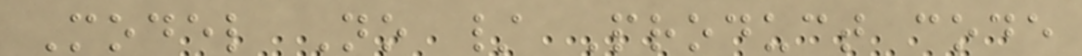Model No / Product code
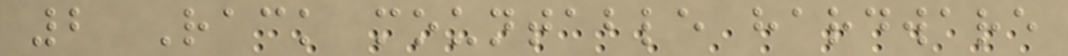2 Rack mountable hardware
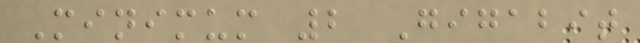Minimum 2 Gigabit
